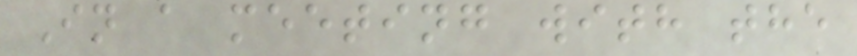In a meeting with the
